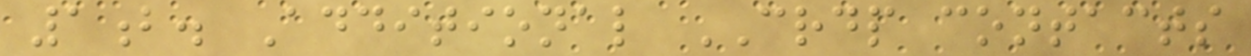1b. Additional CRDP contacts
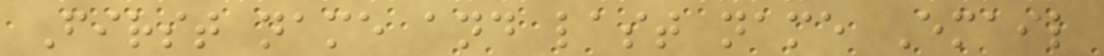First name and last name Email
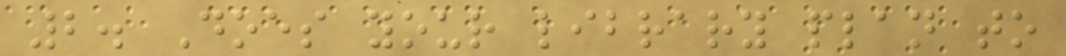2. Does your library plan to
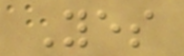Yes
